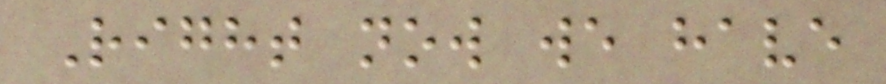Right now we have
